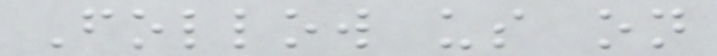Follow us on
